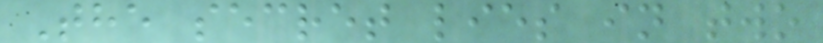The secret lies in two
